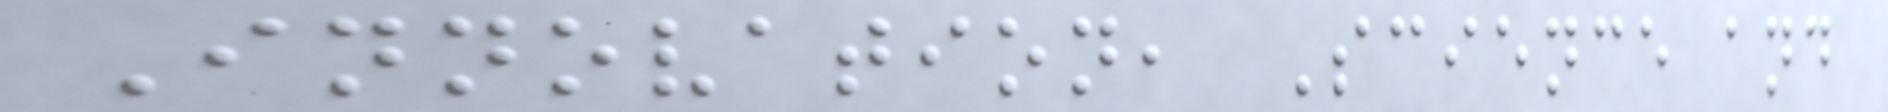Innovation, Science and
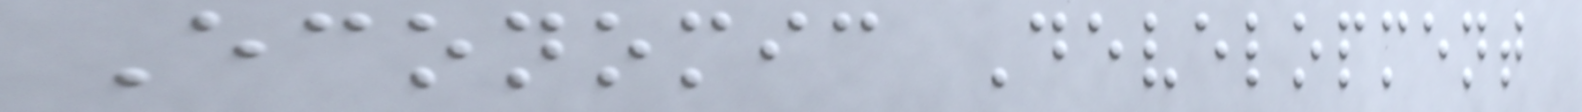Economic Development
